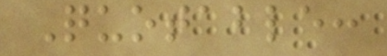Quotable:
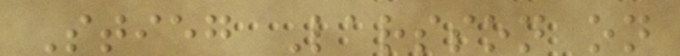Stieg Larsson on
